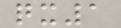qx1
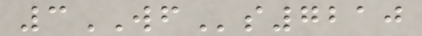3WFs7210
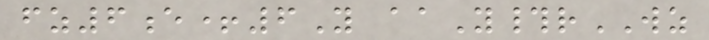fz6e+6Y aaY#rWZ
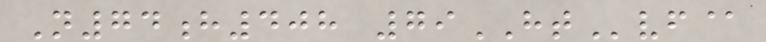N74h408 79HTvf@
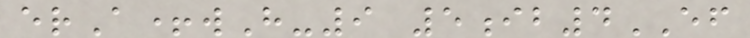erA+wH-9 5ib4EF
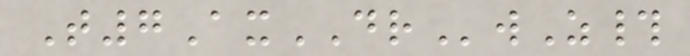T7AxDRwZ#
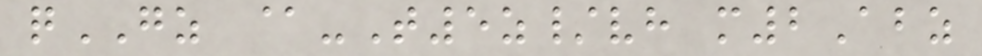qGZ @-T5z/vh m2Abz
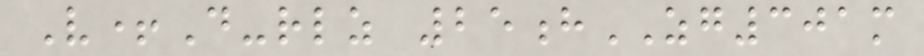V+D-rlz 25hZG301m
